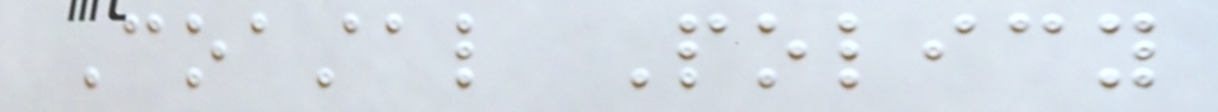Coastal Policy
